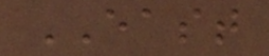EAST
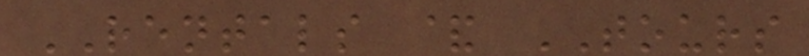RENTALS & TOURS
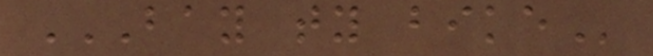BAY TY BIKE
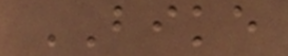BIKE
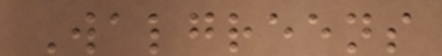Walgreens
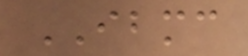IBMC
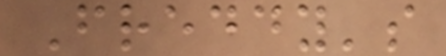Freddy's
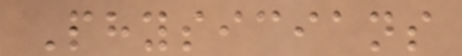Physicians
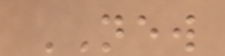NEW
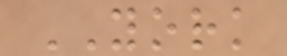YORK
